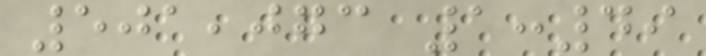501,073 1:49
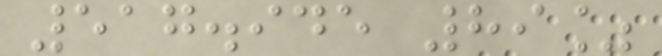517.945 89%
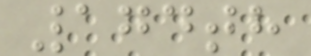174th
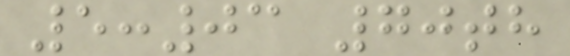5:03 70th
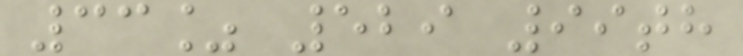33% 529 99th
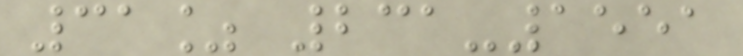31% 231-1551
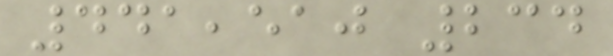441,510 234
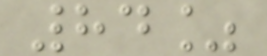84%
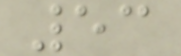53
